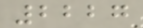2227
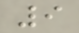9
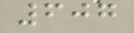607
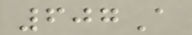607A
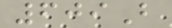609B
